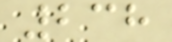238
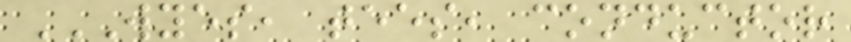WYES, TEES, CONDUCTOR
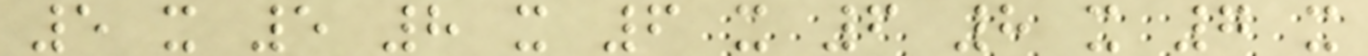5 x 5 8 x 6 x 6 8 x 7 x
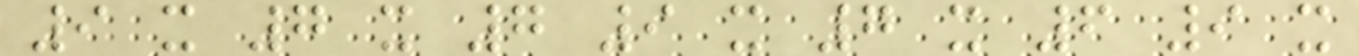9 x 7 x 7 9 x 7 x 6 9 x
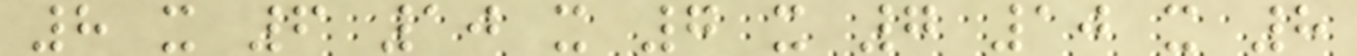8 x 6 10 x 7 x 7 10 x 8
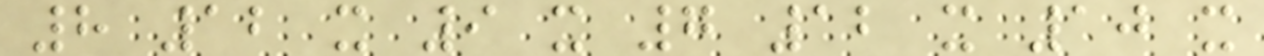8 12 x 9 x 7 12 x 10 x
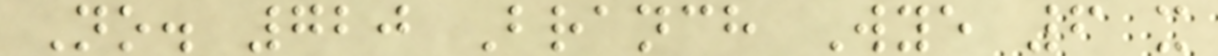No. 720 Branch Wye 6 x
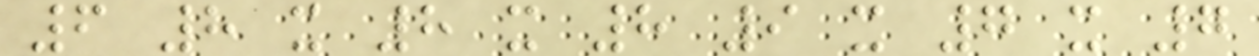6 8 x 8 x 8 9 x 7 x 7
